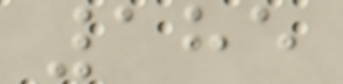185
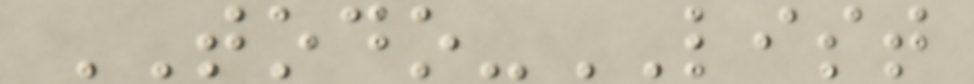TODO-LIST
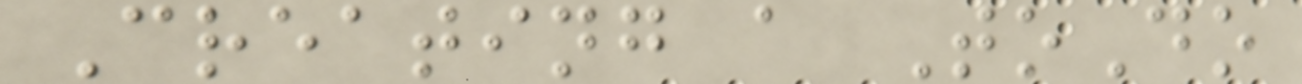Creating a ToDo
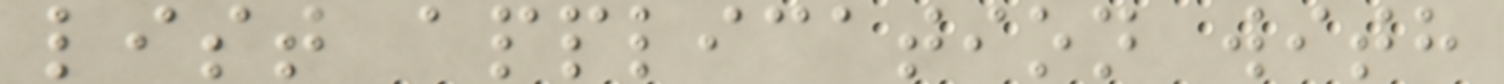list application with
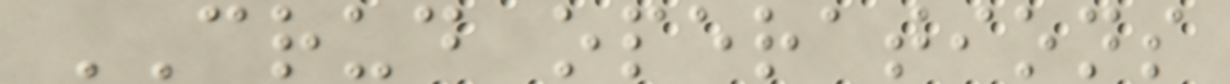CRUD operations
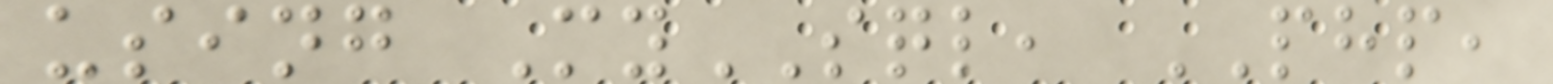using MySQL, PHP,
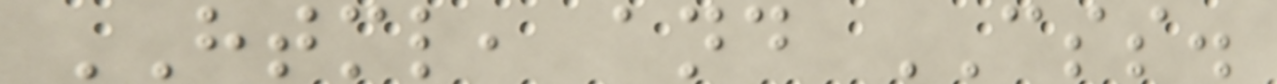HTML, and CSS.
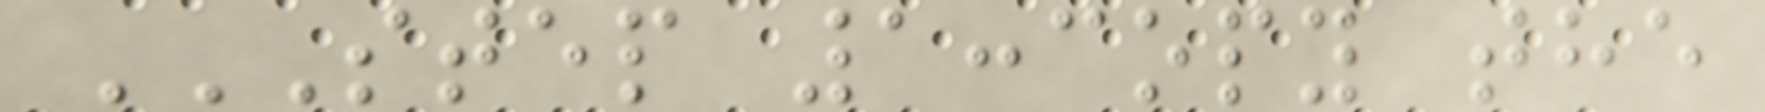STEP 1:COPY THE
